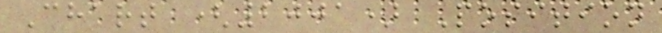Chart (2001) Position
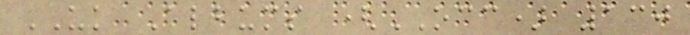UK Albums (OCC) 130
